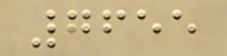7655
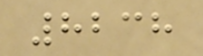8238
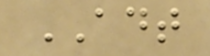ADT
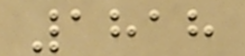1818
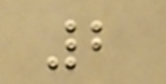2
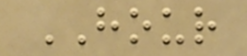HOUR
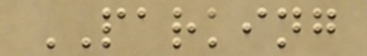PARKING
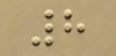8
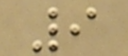9
